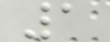1
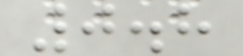0.8
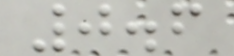0.6
